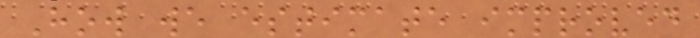How we estimate improved
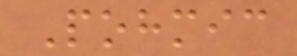Pohmic
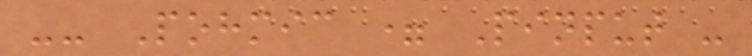-- Pohmic = Pinput -
